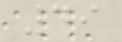49
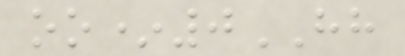oo*0HH
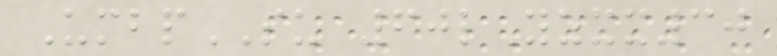UmbpSU 60lYzxx30
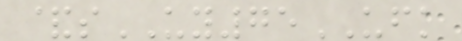&sUY75UFK
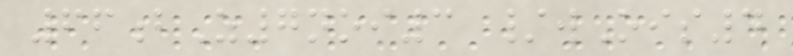66bZ7noi3 /wOis4
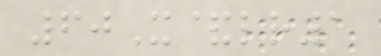60X&lr1
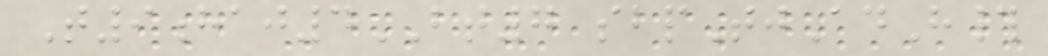T9haj4BT7 sbpTjAdH#
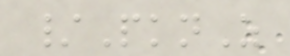/PknZ
